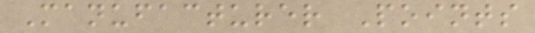Manufacturer Points
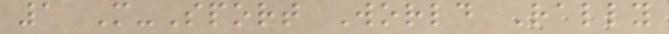1 M-Sport World Rally
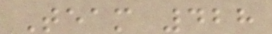Team 428
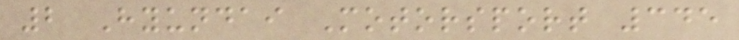2 Hyundai Motorsport 345
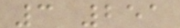3 251
